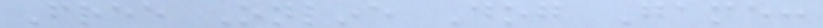Free Online Dog Game:
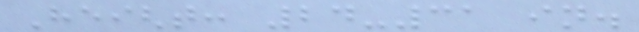Height: 24-31 in.
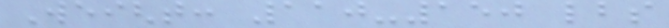Weight: 110-150 lbs
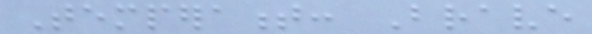Temperament: Brave
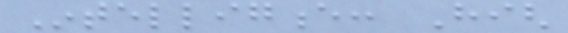Intelligence: High
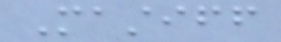Mastiff
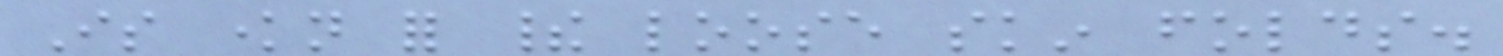Is known for their loose skin folds.
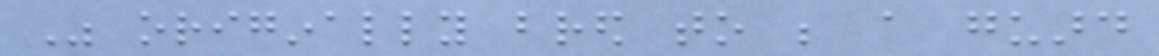Was originally bred to be a guard
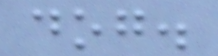dog.
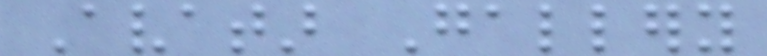Avatar Gallery
